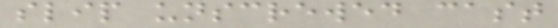slip unscrewed cast
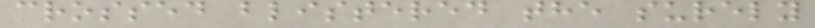crossed blistered the surely
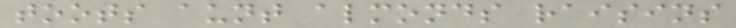toots aunt almonds raisins
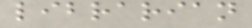librarian
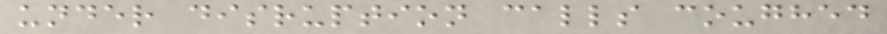under disruption calls coughed
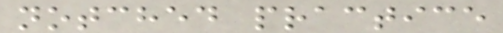notched practice
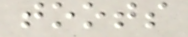toots
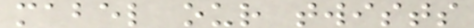mabel our twists
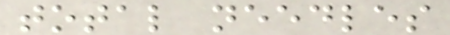total needles
